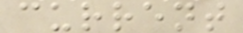current
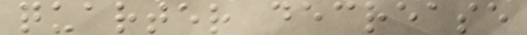quarter decrease
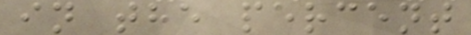in the percent
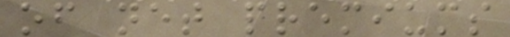of net premiums
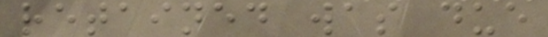retained was due
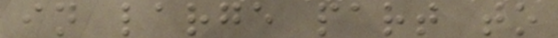in large part to
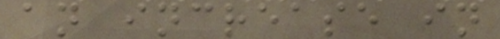an increase in
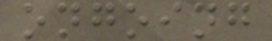ongoing
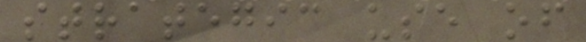strategic use of
